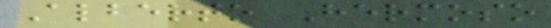Alberto Hermoso
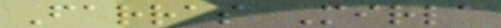Farras Mirla
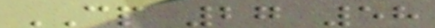CP 27 58
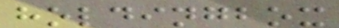holdingbox
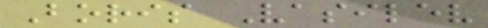Boris Vasilev
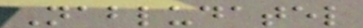Nabludatel
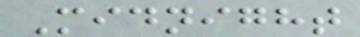Midnight
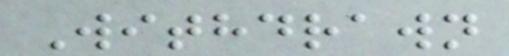Withdrawn
